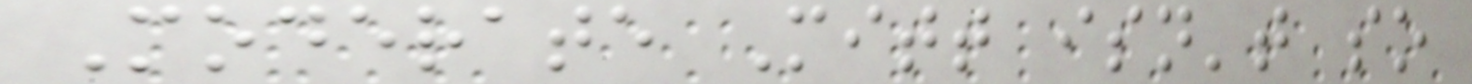Moderate Mitt isn't so
